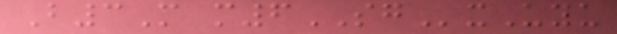B3M m6SGxUyu
